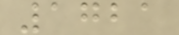1721
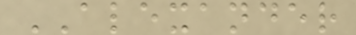ALEXANDER
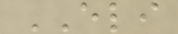ELI
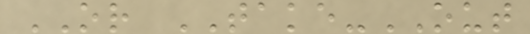OR TAKE-OUT
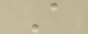A
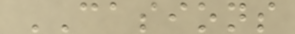CASIONS
